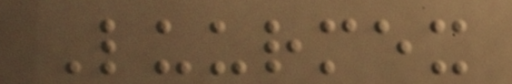Luurmex
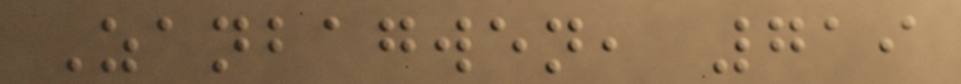Zanbagwen, 719
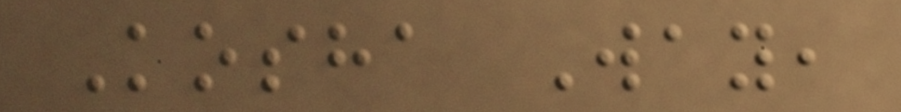Kosha Way,
